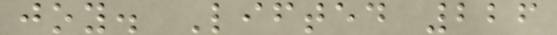joy. Lifted 226
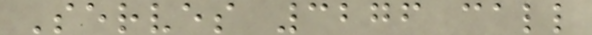Serves 3276 call
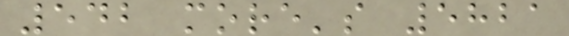542 more's 5821
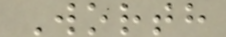Worth
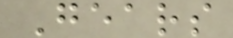Gears
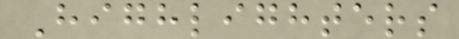Highlighters
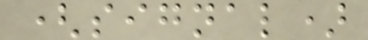(signal)
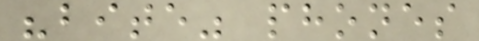"bite" phones
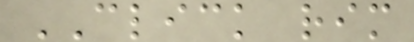CLICK rim
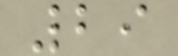29
